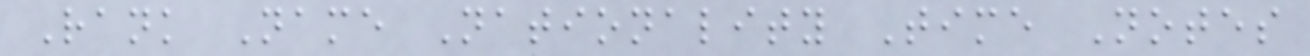Rank Name Nationality Time Notes
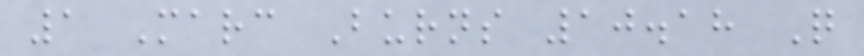1 Marc Burns 10.18 Q
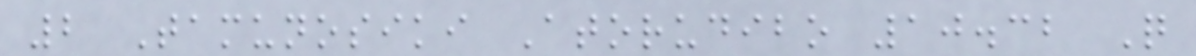2 Tamunosiki Atorudibo 10.32 Q
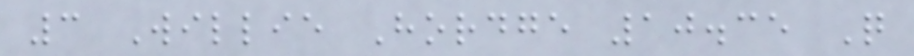3 Willie Hordge 10.35 Q
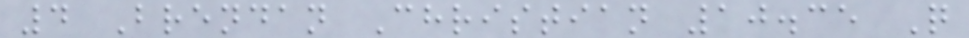4 Brendan Christian 10.35 Q
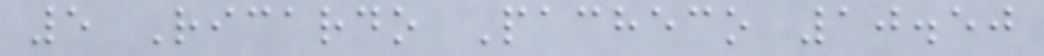5 Ricardo Pacheco 10.50
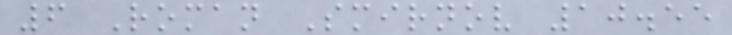6 Roman Smirnov 10.55
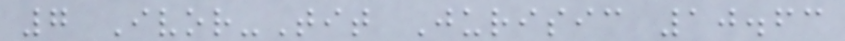7 Ivor-Tit Jurisic 10.63
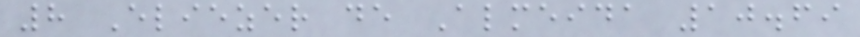8 Eliezer de Almeida 10.69
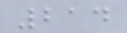214
